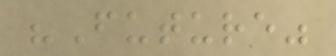"Future"
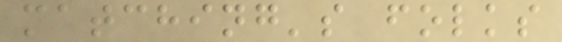matching's folks
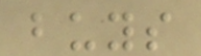buys
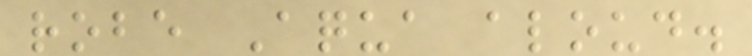robe Aqua aloud.
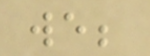we;
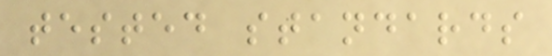tested standards
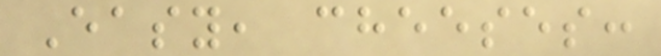Easy, cheeses:
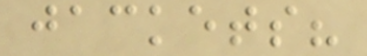jackets?
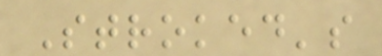Stroked's
